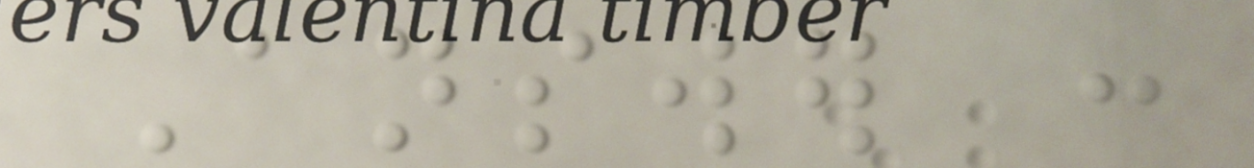Answer :
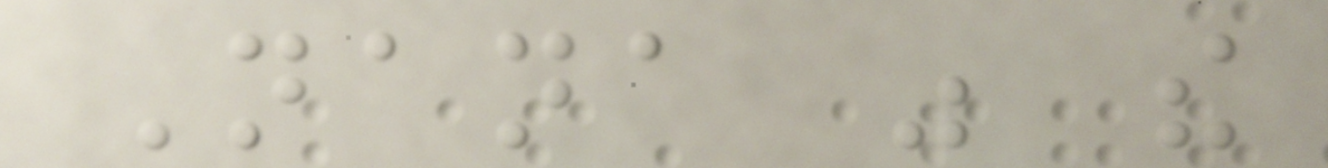Nana was the
